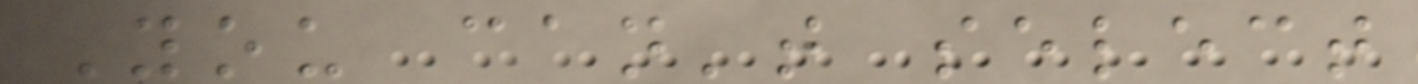You can't select
